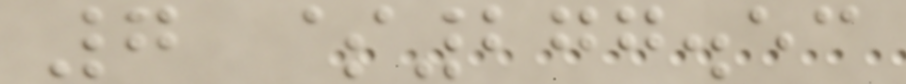7 $277.53
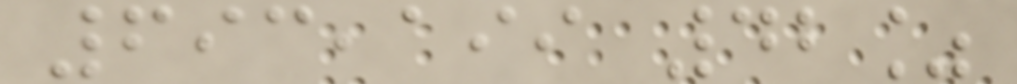693,199 42%
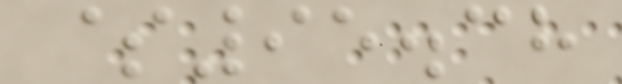$95.38
